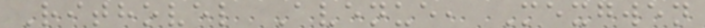Rithovel Avenue, Mexgwen
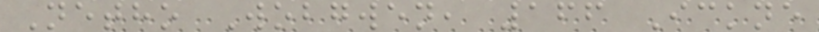Netho Wobgwen, 166 Ickne
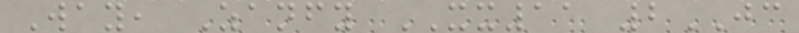Way, Zanfy XX11 2JC
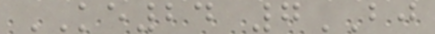KE24 7BJ
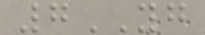7YG
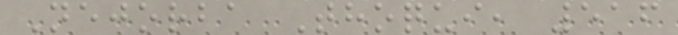Nejorba Thoqui, 516
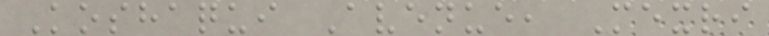Koshaqui Avenue, Mexri
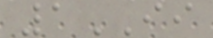1II
